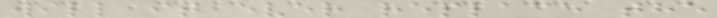will it ever replace the
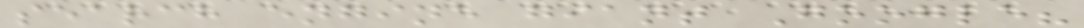search engine giant Google?
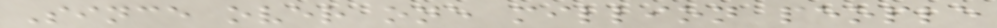Since over one million people
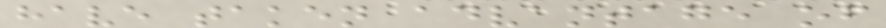have taken advantage of
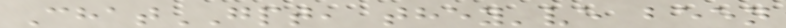ChatGPT, they've been
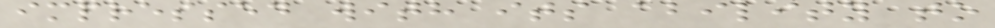impressed with its ability to
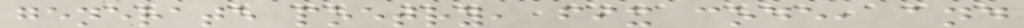generate poetry, fix code, and
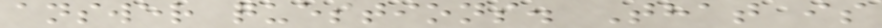answer questions. That is
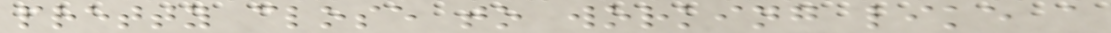pretty close to working like a
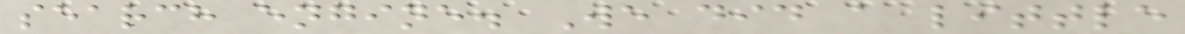search engine. We did a little
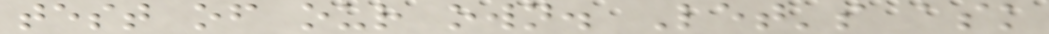test of our own. Let's ask
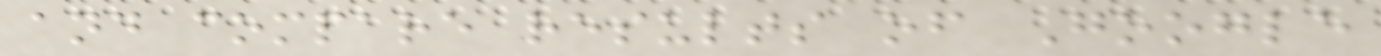and compare results of Google
